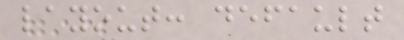layout: default
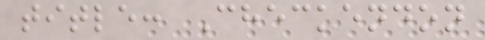title: Checkendon
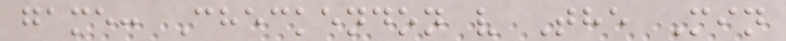game: Checkendon v The Min
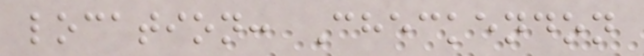location: Checkendon
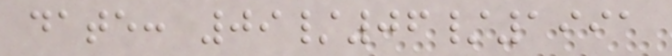date: 09/06/1991
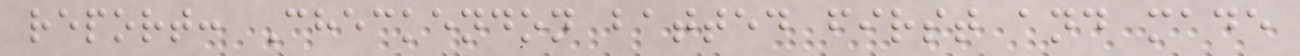report: Checkendon batted first and made
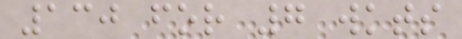130 for 7 wkts
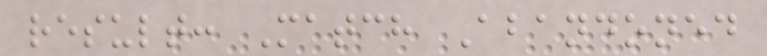result: Match Abandoned
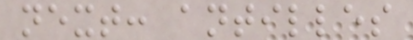next: antilles
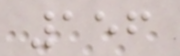156
